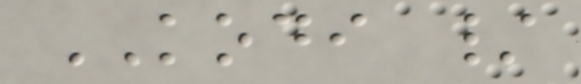KODI /
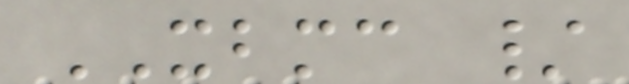XBMC /
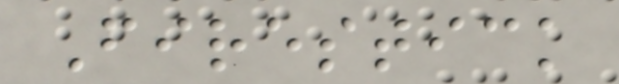Firestick
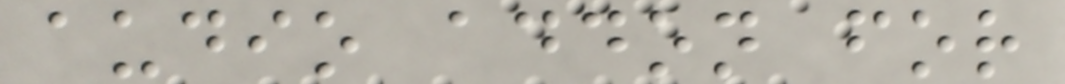audio addon for
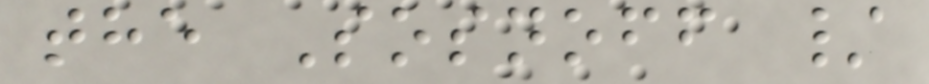the Sosnoff /
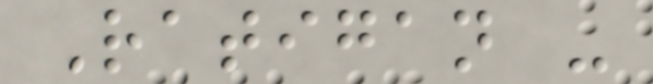Ratigan -
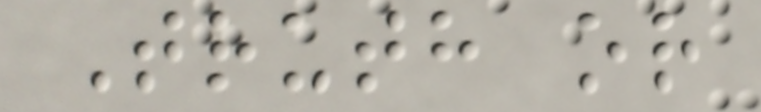Truth or
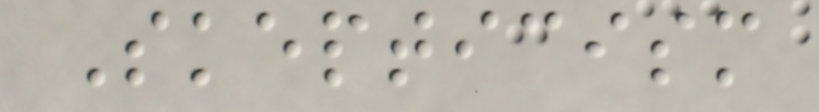Skepticism
